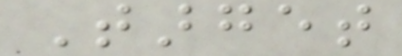Target
